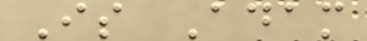Is Adam
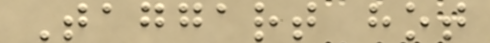Taggart hot
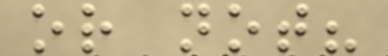or not?
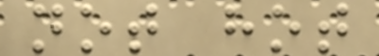not hot
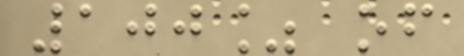100% of
